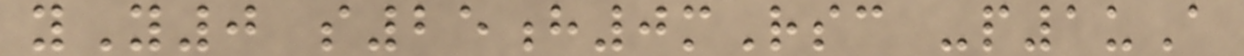yY0 s25h0mRsc -p1uA
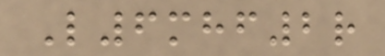L6mhf2r
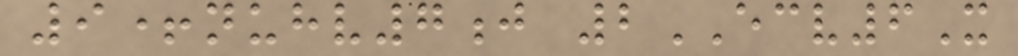9+nuhv7j 2ECV6X
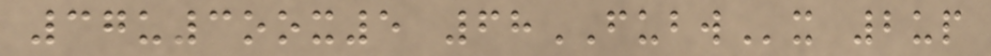37u3oox5 68FUBWx 2up
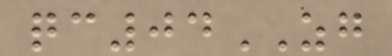qc04ZG
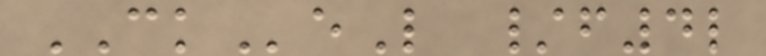CKeL /f4l
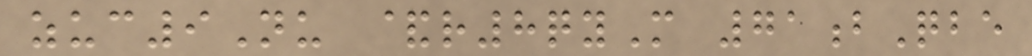zuc9Nu &r8qyM 71bQbe
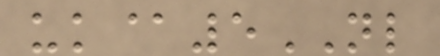uk@5NL
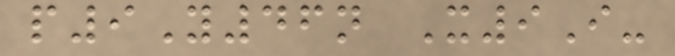p9Y46n X9I-
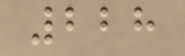228
